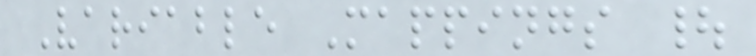Variable Mappings |
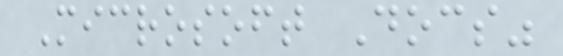Microsoft Docs"
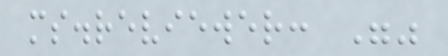ms.reviewer: ""
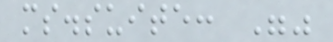ms.suite: ""
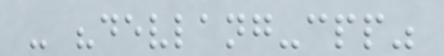- "devlang-cpp"
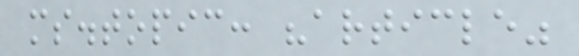ms.topic: "article"
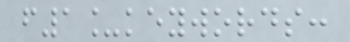f1_keywords:
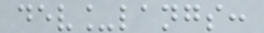dev_langs:
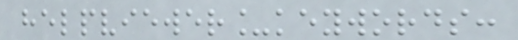helpviewer_keywords:
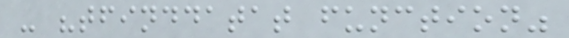- "tfinddatat function"
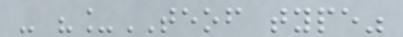- "_TEOF type"
